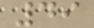49
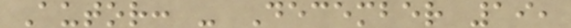Autor: - December 19,
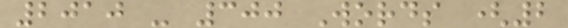2010 - 300 Words (2
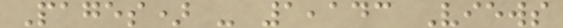Pages) - 1,143 Views
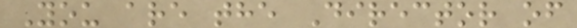You are the Director of
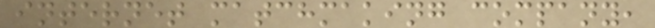internet matchmaking company,
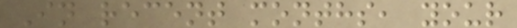In recent months, your
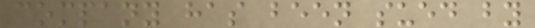company has been sued by
